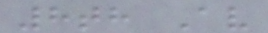8th Av
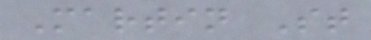Martin St
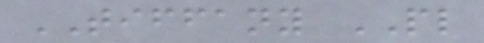TIFFANY PL
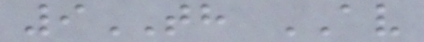9TH AV
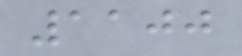1100
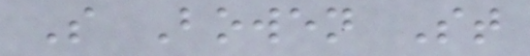S Bowen St
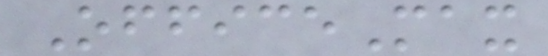OfficeMax
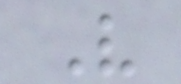V
